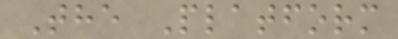The Platform
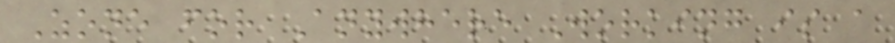Zone for Anywhere Working is a
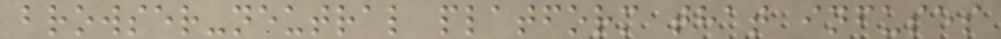browser-neutral platform that infuses
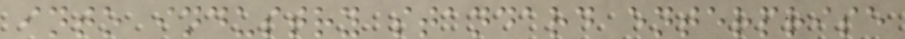into industry standard enterprise
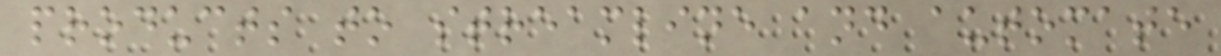products to streamline and automate
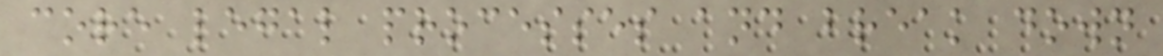core legal processes and break down
